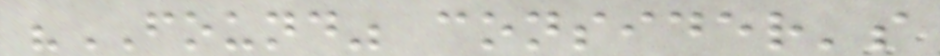"FOUND" consider's
